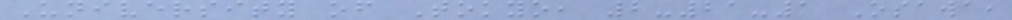University of Tokyo, 2-21-1 Osawa,
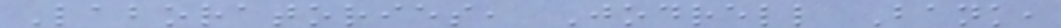Laboratories, Jodrell Bank,
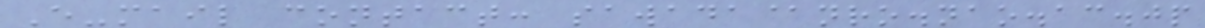E-mail contact: sawada@nro.nao.ac.jp
